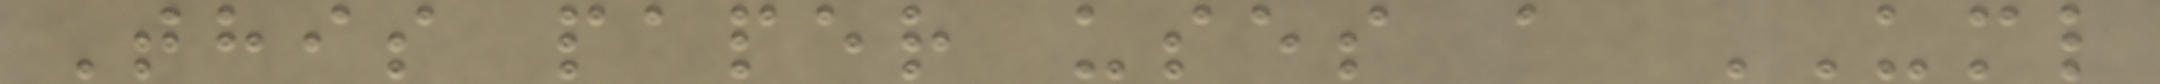This paper uses a UML
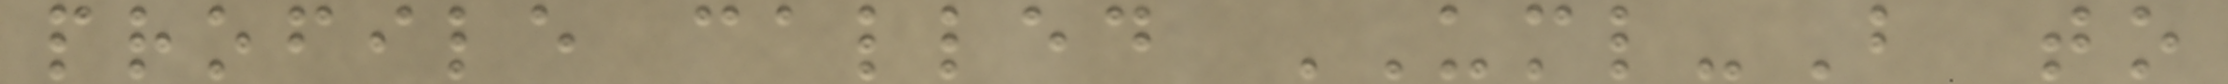profile called UML-B to
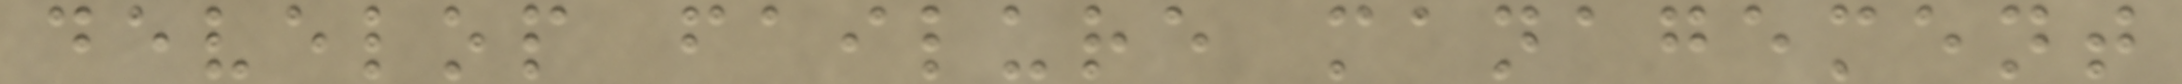develop failure management
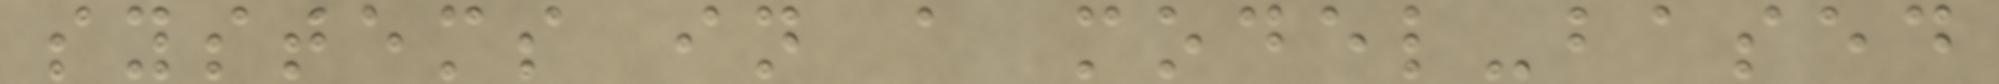systems in a model-based
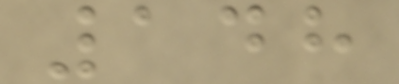148
